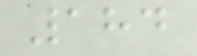184
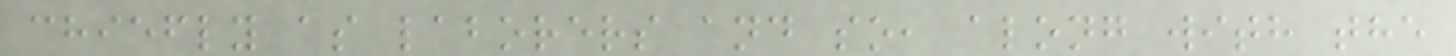chiefly as laborers and so, along with the
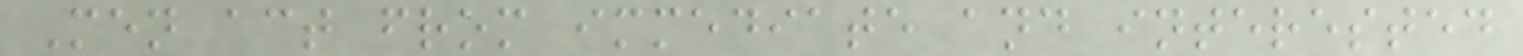Men act from immediate and interested
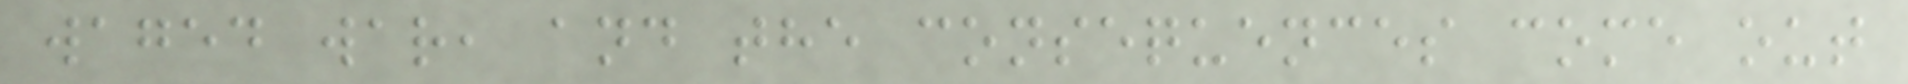waged war, and the consequences come out
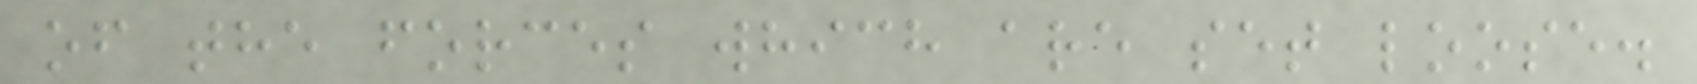of the forces which are set loose.
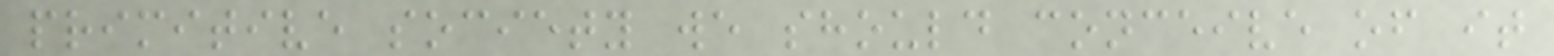primitive society we should conceive of it
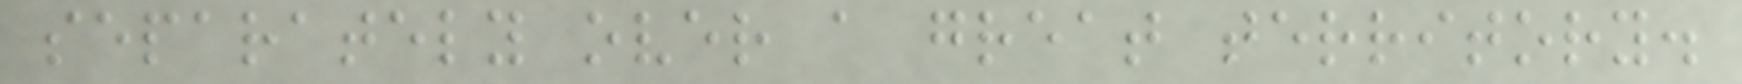separately over a great territory.
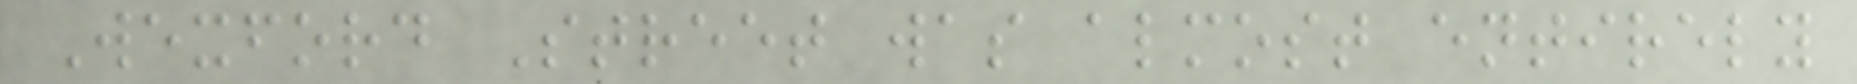Wexford Street was almost entirely
